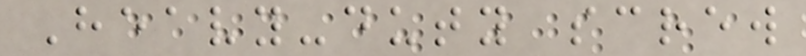Heavy-duty screw
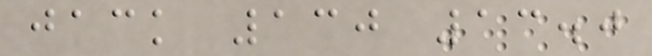jack 130 13.0
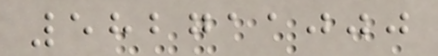582711000
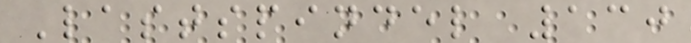Lastspindel 130
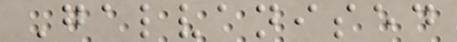Galvanised
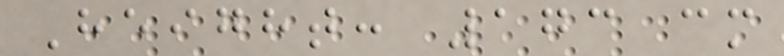Height: 173 cm
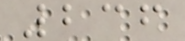236
